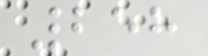258
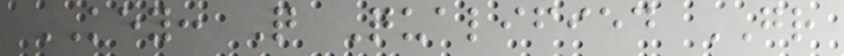KEY: Q Qualified GR
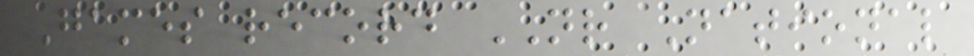Games record NR National
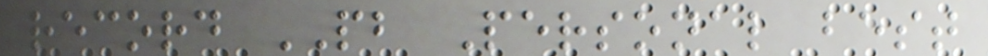record PB Personal best
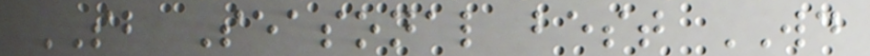SB Seasonal best WD
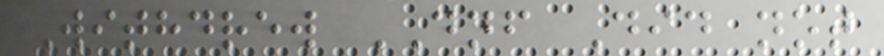Withdrew DNF Did not
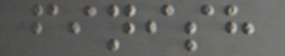finish
